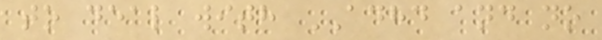to deal with ADHD and no
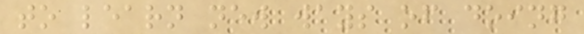to learn new ways of doing
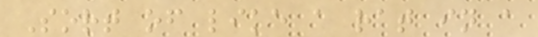Sort of like a rat in a
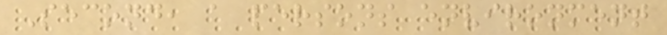Second, a persons environment
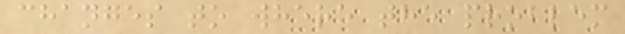changes to where the problem
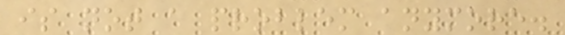is not a problem anymore.
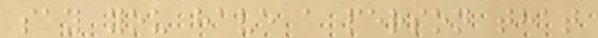say you have a person that
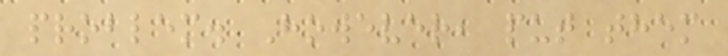problem. However, put them
